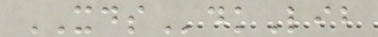XDSdkLib
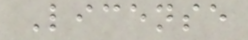License
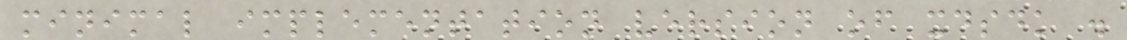minimal implementation version of xdsdk .
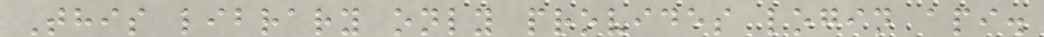This library only provides login api.
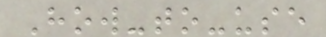How-to-use
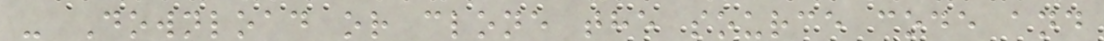- Download or clone the source code and
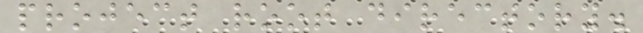project root directory.
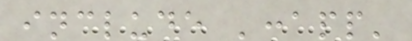include ':app'
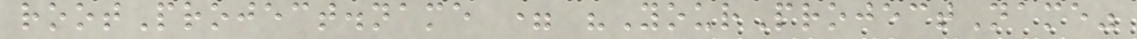rootProject.name = "YourProjectName"
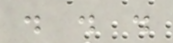. . .
